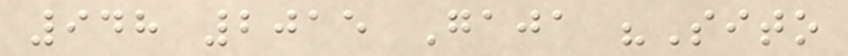948 2015 Gaja "Sito
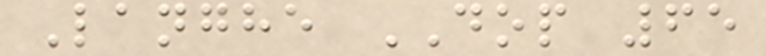Langhe DOP 65
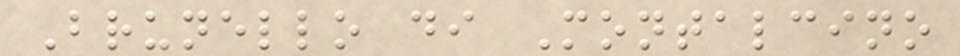Brunello di Montalcino
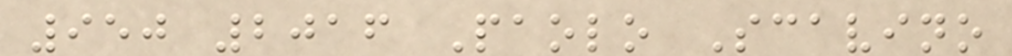950 2016 Paolo Scavino
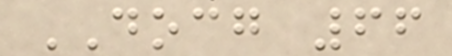DOCG 66
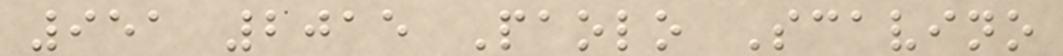951 2015 Paolo Scavino
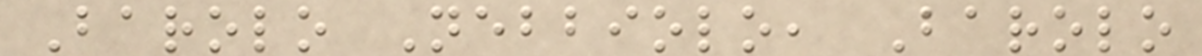Barolo Nebbiolo, Barolo
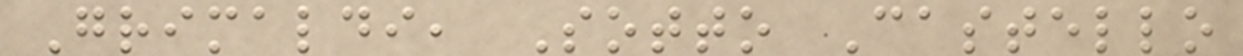Grimaldi, Sotto Castello
